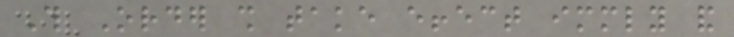This Order shall take effect immediately and
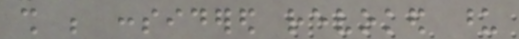shall be considered revoked upon
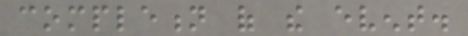completion of the event.
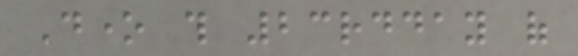Done this 23rdday of
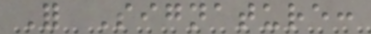For Signature:
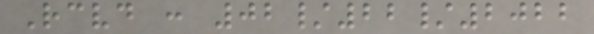Received : 02/22/2022
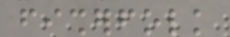fisherfolk
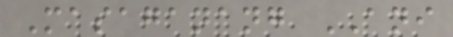Masaganang ANI
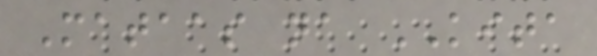Mataas na KITA
